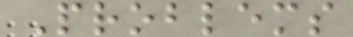Problems
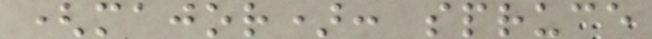(major): spruce
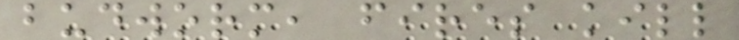budworm, fires kill
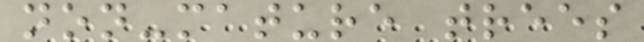non-mature trees
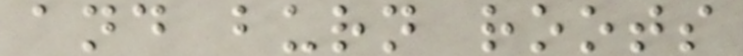and burn roots
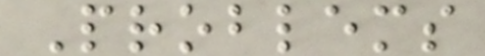Problems
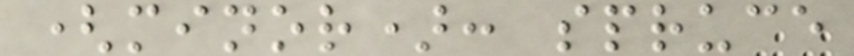(minor): spruce
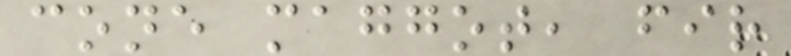cone maggot, fir
